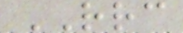RRC
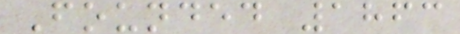Founded 1863
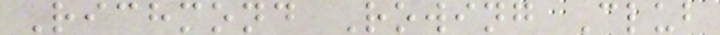Richmond Rowing Club
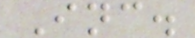Inc.
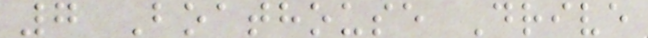7 Boathouse Drive
